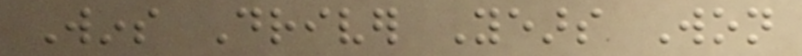Wins Driver Years Won
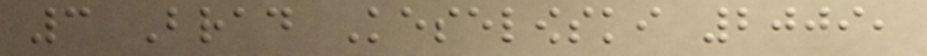3 Brad Keselowski 2009,
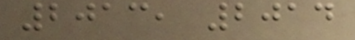2013, 2014
